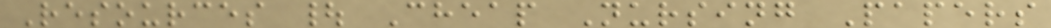Resources | Cheap Nursing Papers
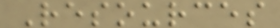Resources
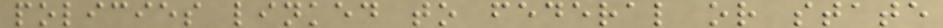policies linked to federal or state
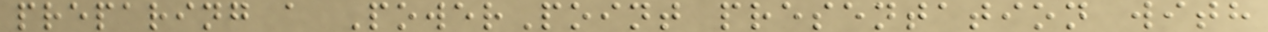preparing a PowerPoint presentation with
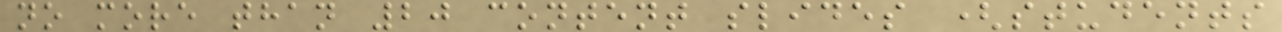no more than 20 content slides (students
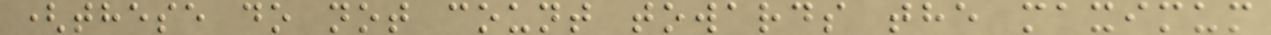(these do not count towards the maximum
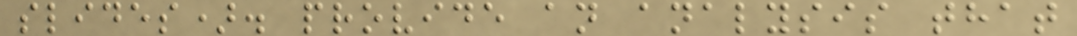slides). provide an analysis that
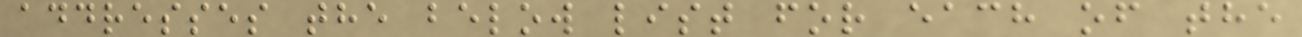addresses the below list for each of the
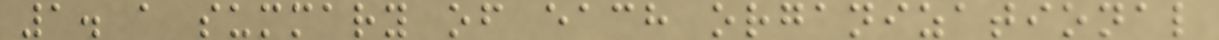1. a summary of each organizational
